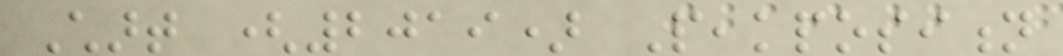Chart (2019) Peakposition
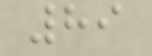89
